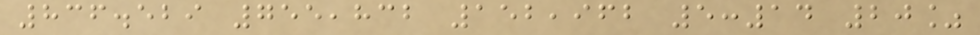836.529 755,832 152,962 5:14 20%
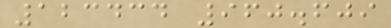123434 960.609
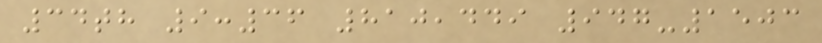34th 9:36 810,449 947-1503
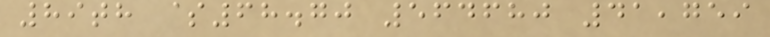89th $68.70 564680 41,759
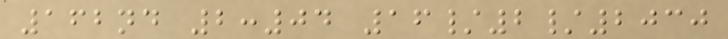162nd 2:04 16/2/2030
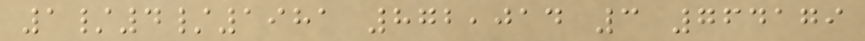1/4/1981 872,014 3 764179
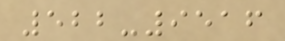522-9516
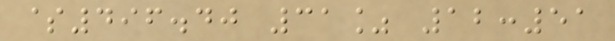$496.40 31% 12:51
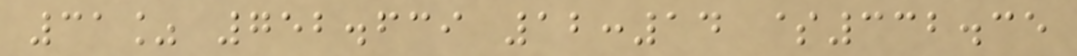31% 752.639 12:14 $332.35
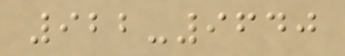922-9640
